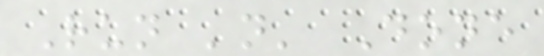Run 'n' Done
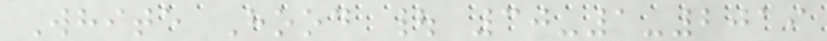White Hood | 30-1-2019
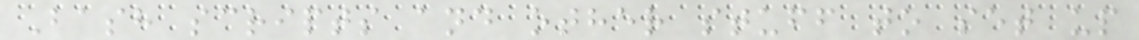Bash scripts and other stuff to set up
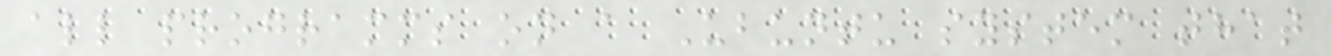all programms on a Ubuntu system that
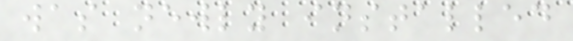was newly installed
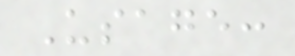Usage:
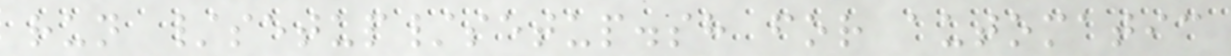run /setup/setup.sh for automatic
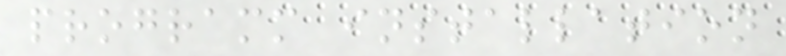programm installation
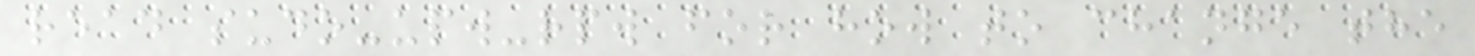read sudo-upw-rpw for how to change the
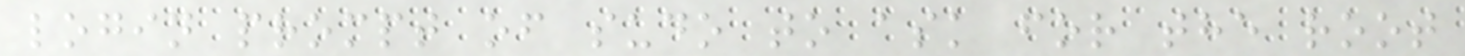login prompt of sudo to ask for the root
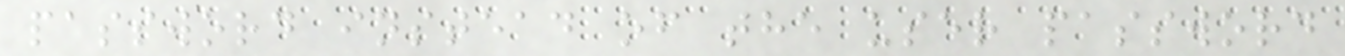password instead of the user password
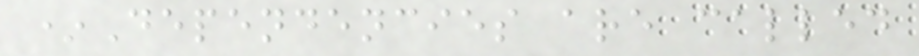*Dependencies are called
